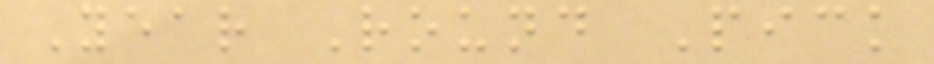Year Round Pick
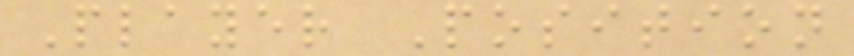Player Position
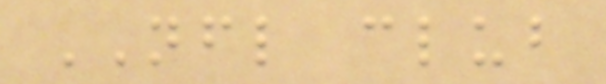NFL club
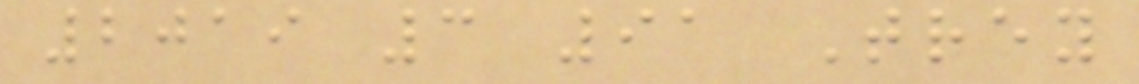2019 3 91 Trey
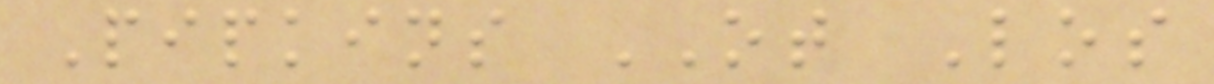Pipkins OT Los
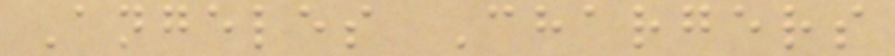Angeles Chargers
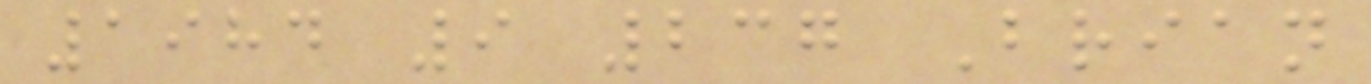1984 9 237 Brian
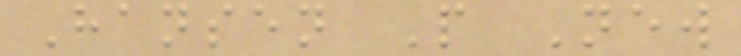Hansen P New
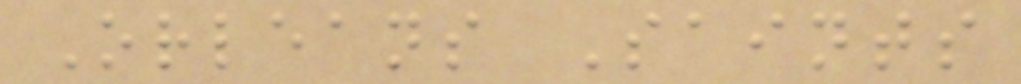Orleans Saints
